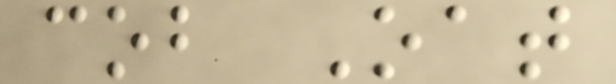cob Oat
